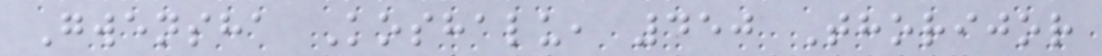Gwensha Koshalu, 450 Thorijor
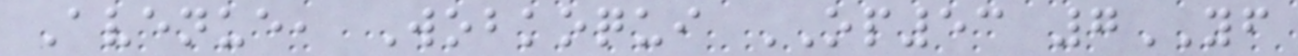Avenue, Wobkoqui OP53 7YF
